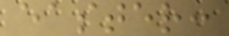easter:
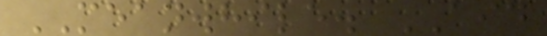MEANWHILE. AID
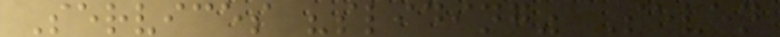Services "sliding" Seven
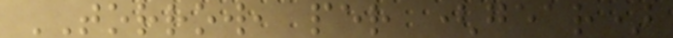TORROW, per (gear)
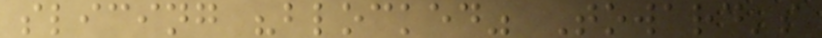slicing "blocked" Toward's
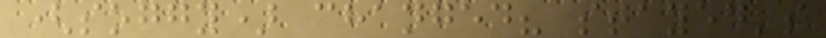(soggy) changed? stayed's
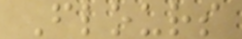Flours
